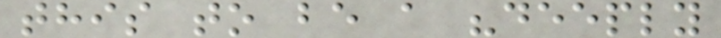this to be a "deeply
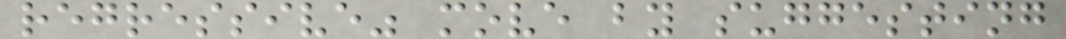regressive" move by suggesting
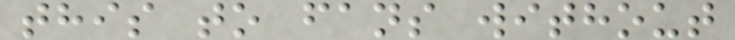this to fans without
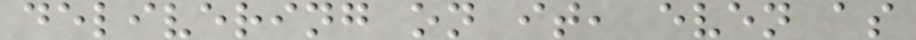delivering on it, even as
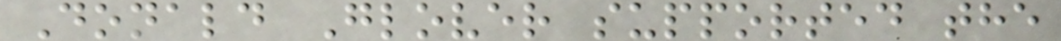Donald Glover supported the
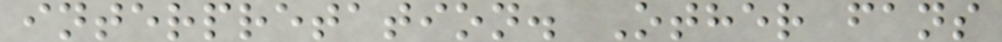interpretation. Other fans
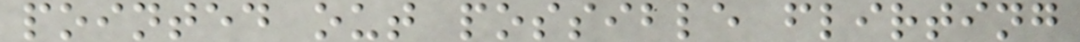pointed out possible flirting
